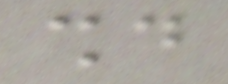should
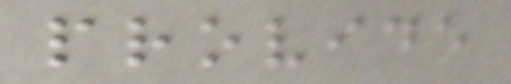provide
